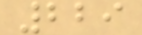229
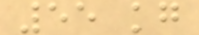55 kg
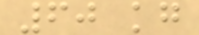60 kg
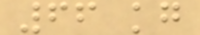66 kg
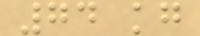74 kg
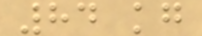84 kg
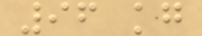96 kg
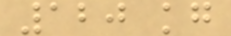120 kg
